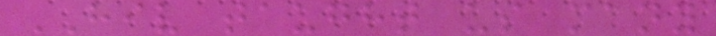HIV taught us many
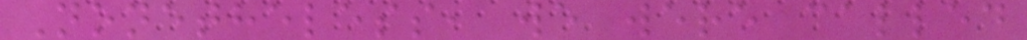Nonetheless, we were called
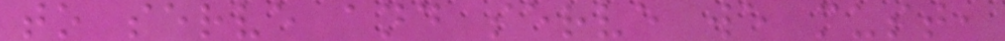to serve and serve we must,
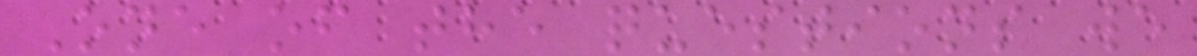One of the questions we
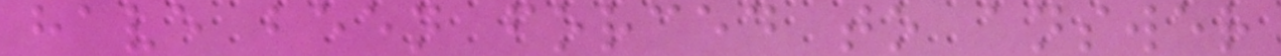have been forced to answer
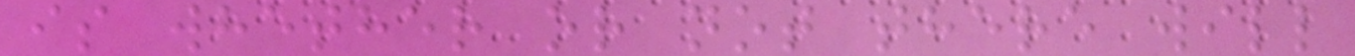is whether or not there will
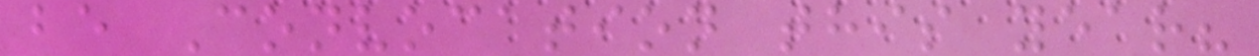be Convocation this year?
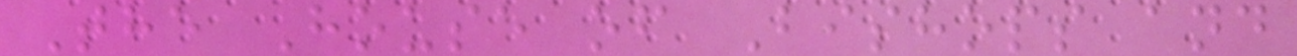The House of Bishops and
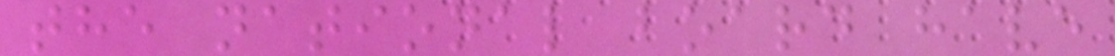the national board have
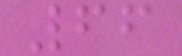66
